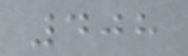408
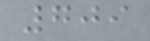709
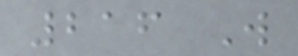216 W
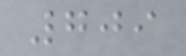709
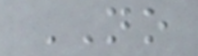NO
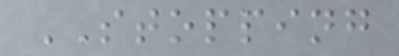STOPPING
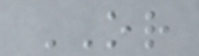OR
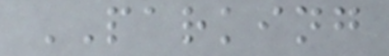PARKING
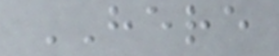HERE
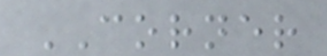CORNER
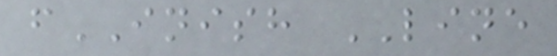fINISH LINE
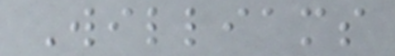Williams
